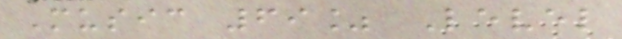Music 69% Level
